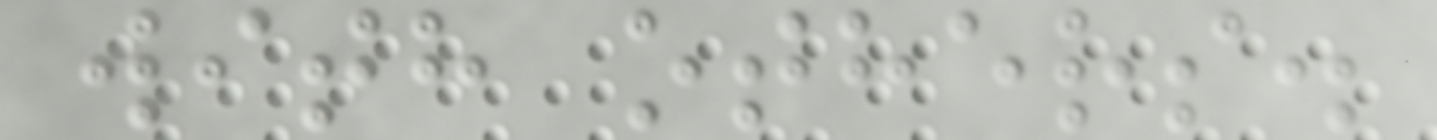with others.
